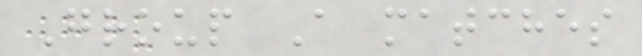Group A matches
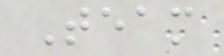Team
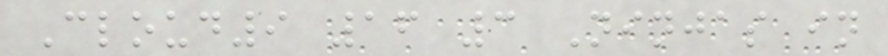Cloud9 16 3 Ninjas in
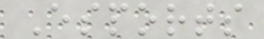Esports
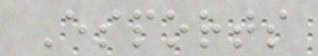Esports
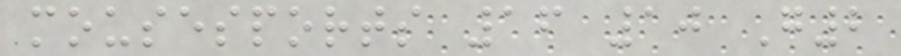mousesports 16 10 G2
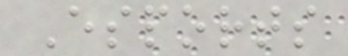Esports
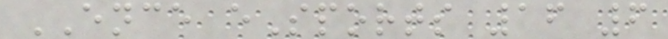ENCE eSports 16 6
